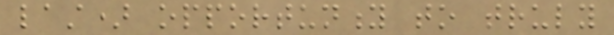last) opportunity to truly
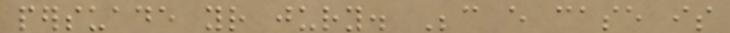persuade your jury. Because every case is
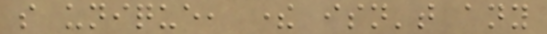so unique, there isn't any
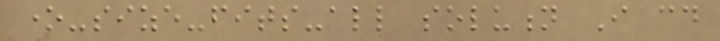one-size-fits-all solution I could
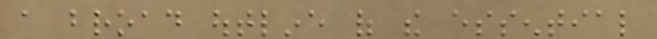a broad outline of the essential
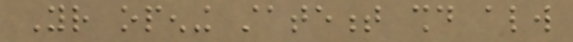Your opening statement should always
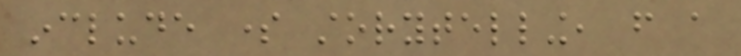include some storytelling, from a
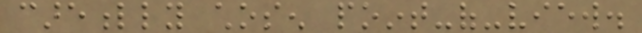carefully chosen point-of-view.
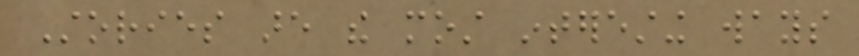Stories are the most interesting ways
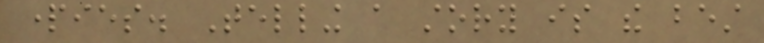parties. Telling a story is the best
